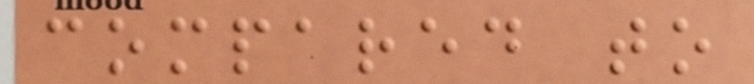compared to
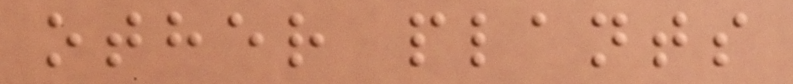other plants
